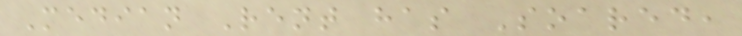Median Rent has Soared,
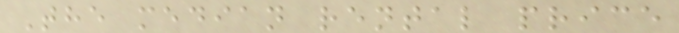The median rental price
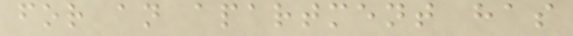for an apartment has
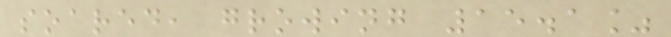soared, growing 15.1%
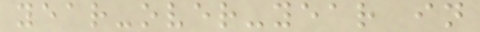year-over-year in
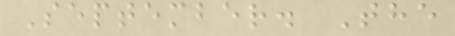September. The
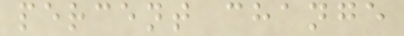percent change
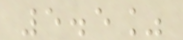5.5%
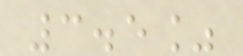3.5%
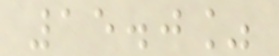15.0%
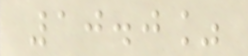10.0%
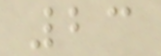23
